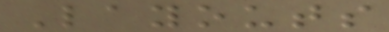Layouts
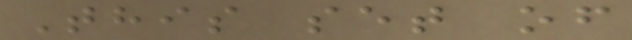This set of
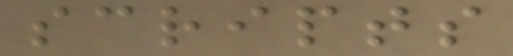scripts
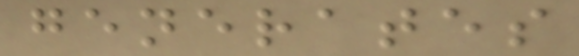generates
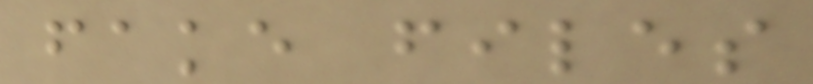fake files
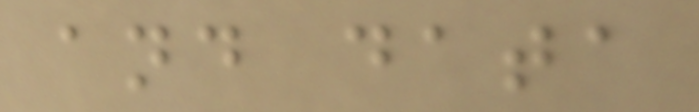and data
